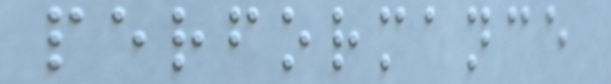performance
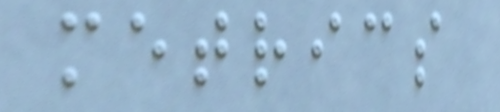metrics
